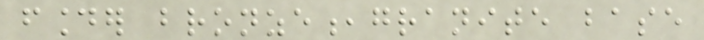founder bronze,granite base
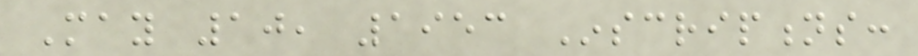May 10, 1953 Inscriptions:
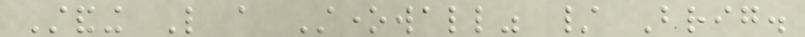Standing Like a Stonewall" / Brig.
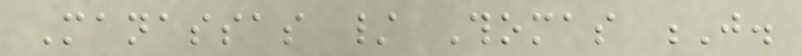Manassas / Thomas J.
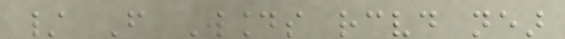/ From Wounds received near
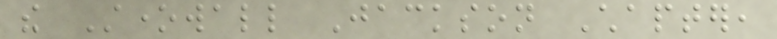the Stonewall Jackson Chapter,
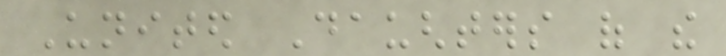United Daughters of the
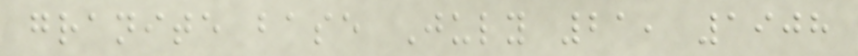granite base July 21, 1908
